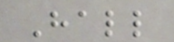Hall
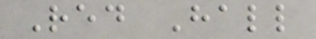Red Hall
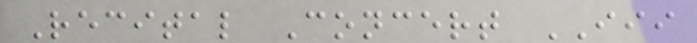Recital Concert III
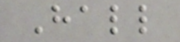Hall
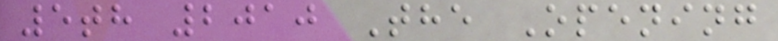5th 2010 The Opening
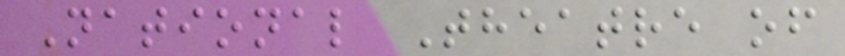National Theatre of
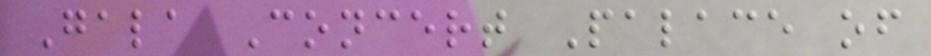Gala Concert Palace of
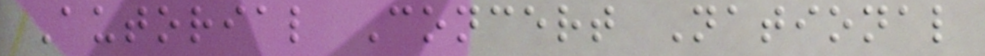Autorial Concert National
